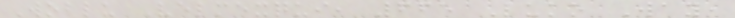Woblu Velmexqui, 665 Luko Way,
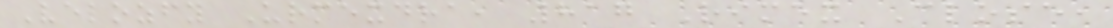Velozfy Urmexdra, 817 Rimex Close,
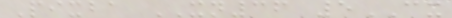Pixba XN36 5CX
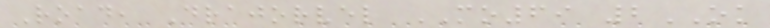Road, Drajorvel MO69 2OK
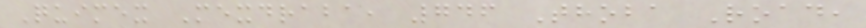Quimex Mexdraba, 746 Thoba Road,
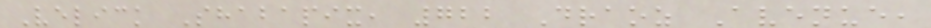Velick Shabapix, 722 Draoz Avenue,
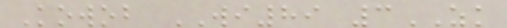Kowob WI89 3ZK
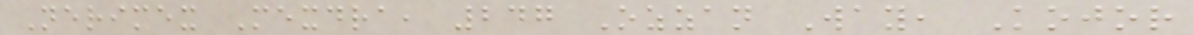Nerimex Mexdra, 247 Ozzan Way, Kojor
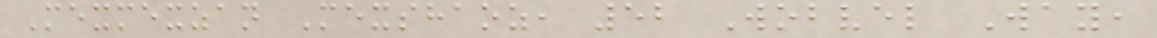Mexmexzan Mexshaoz, 52 Wobvel Way,
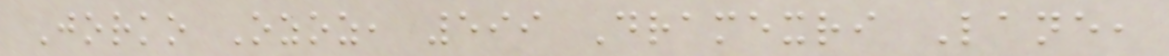Jorko Ozoz, 599 Dramexri Lane,
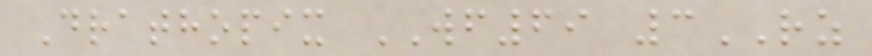Drathopix WF69 3RZ
